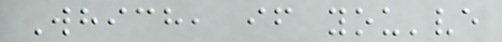Which, if you've
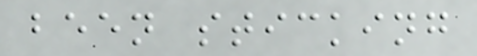been sticking
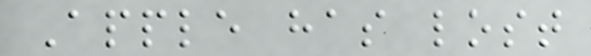Apple has lost
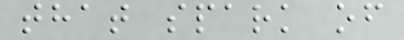that spark of
